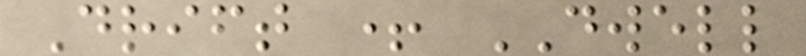Drift + DWELL
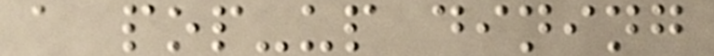a pop-up dining
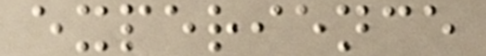experience
